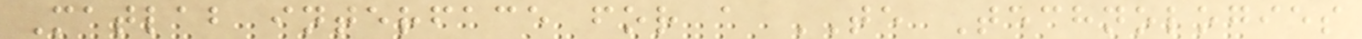Matlab interface for a TE Technologies
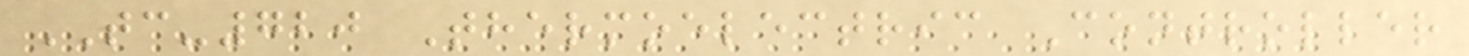TC-720 Thermoelectric Controller
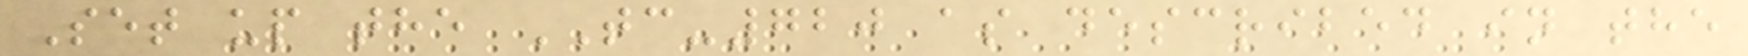Set up the TC-720 as described in the
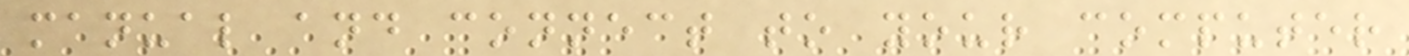manual and connect to your computer
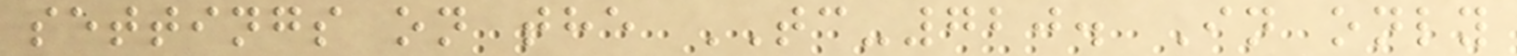settings on the TC-720. In only
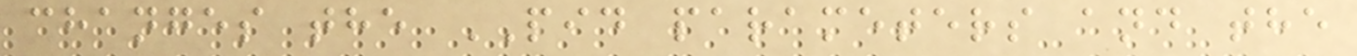changes the PID parameters and the
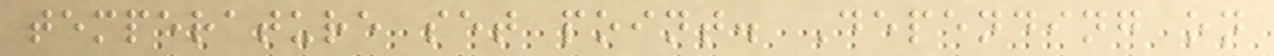temperature set point. Depending on
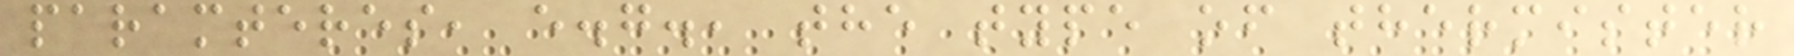paramteres, e.g., the type of thermister
